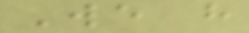We have
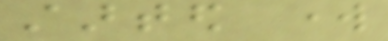started work
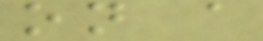on a
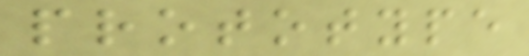prototype
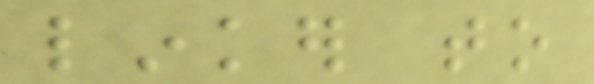linker to
